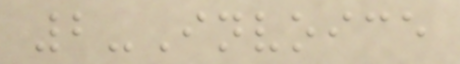2-Invoice
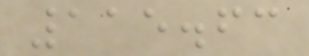115.63
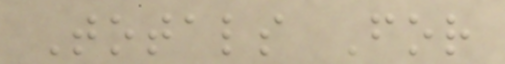Totals For
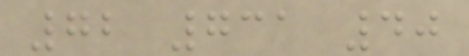72 731 40
